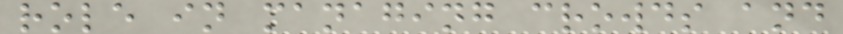role in managing crowds and
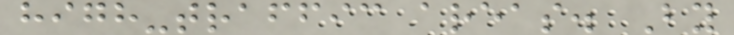high-traffic areas. By
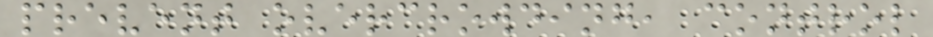prevent overcrowding, control
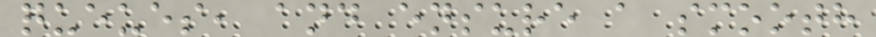queues, and ensure a smooth
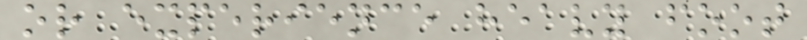or experience heavy foot
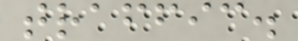traffic.
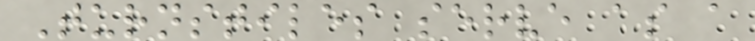Turnstiles serve as a
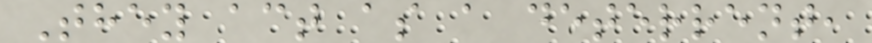They act as a deterrent,
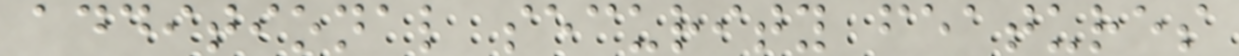additional security features
